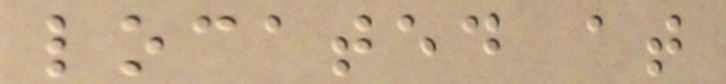located at
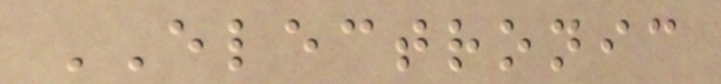ELECTRONIC
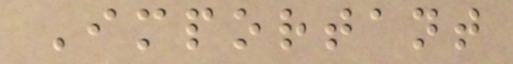Important
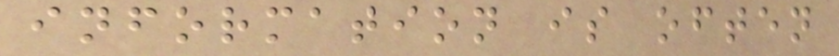information is often
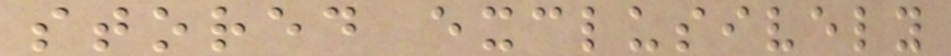stored exclusively
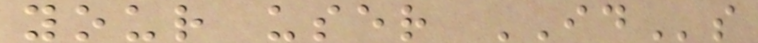your user IDs
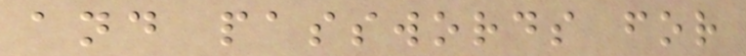and passwords for
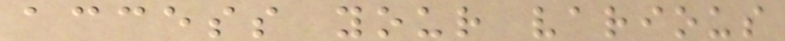access your various
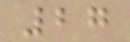27
